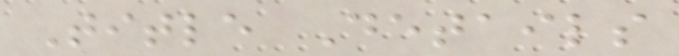Title Details
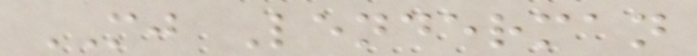MJ Lenderman
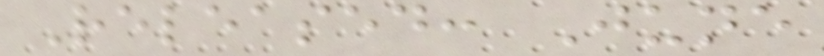Released: June
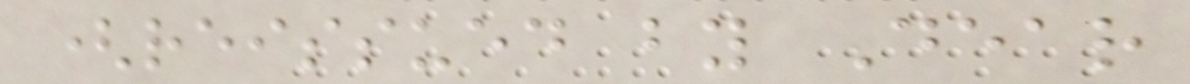(reissued by Dear
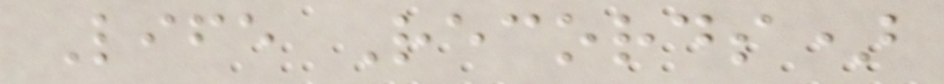Life Records)
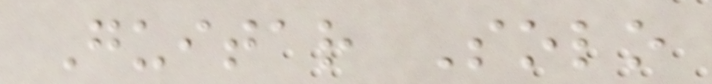Guitar Solo
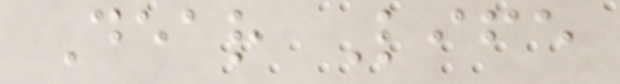Dear Life
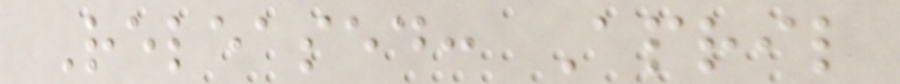Released: April
